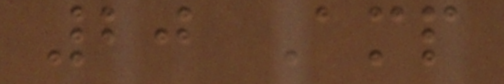20 Amp
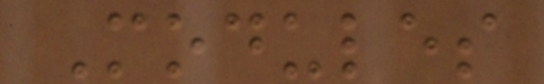Modules
